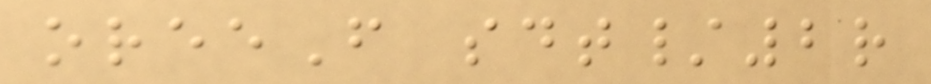oreeF sdt/2r
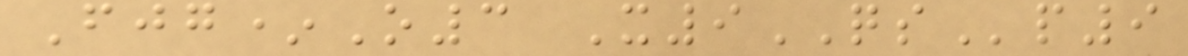Fjg*O3 X9QSp9
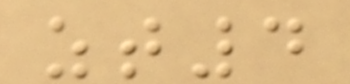zt4
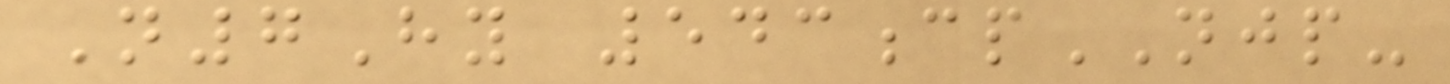N7Hy 543cpNJP-
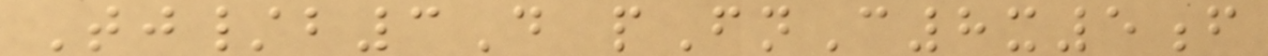Tj/b3D pFnC8x5f
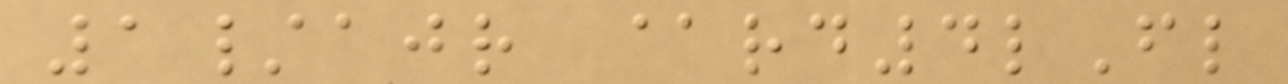1/ajr @rd4lFl
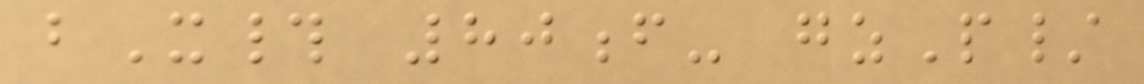bX# 80f- gzP/
